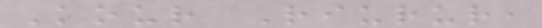Kour Riurur,
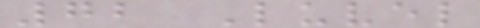72 Luvel
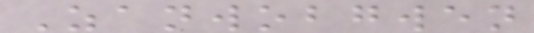Zanwobgwen
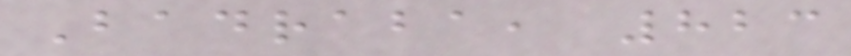Badraba, 823
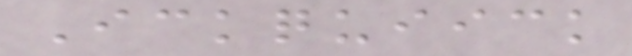Ickquiick
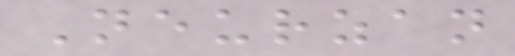Neurzan
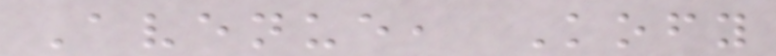Avenue, Kofy
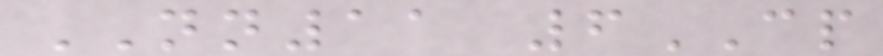NN11 6CP
